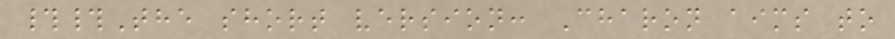##The short version: Charon aims to
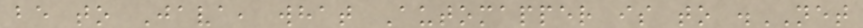be to Java, what Automapper is to .NET
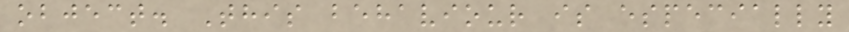object. This behaviour is especially
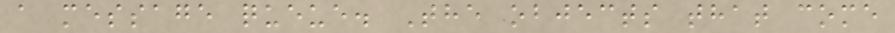a message queue. The objects that come
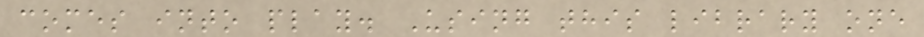comes into play. Using this library one
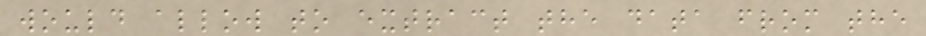would allow to extract the data from the
